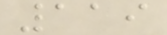119
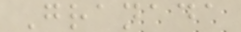Granada
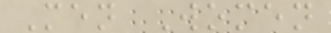Men Women
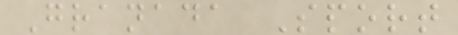Granada Sport
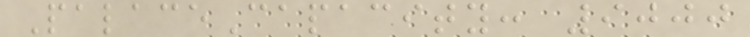PalaceCapacity: 9000
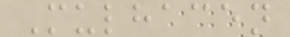Mulhacen
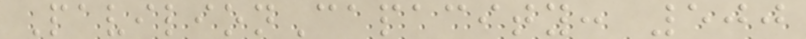PavilionCapacity: 500
